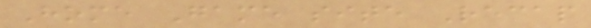Home Game site Recap
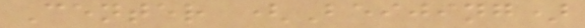Center (Beijing)
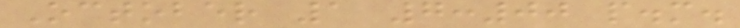October 1 7:00 p.m.
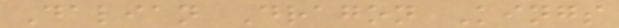Dalian Dragon Kings
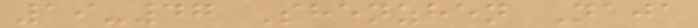19-47 Shenzhen Naja
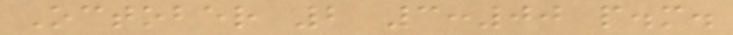October 2 3:00 p.m.
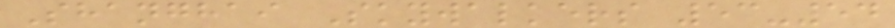Shanghai Skywalkers 53-54
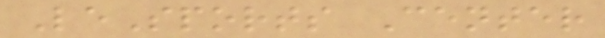LeSports Center
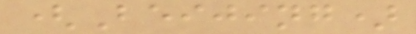(Beijing)
